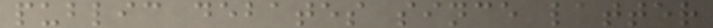public debates since latter
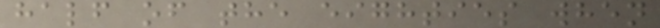half of the eighties when
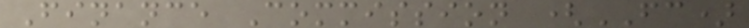Finance Commission (FC)
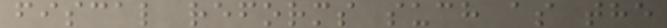fiscal reforms such as the
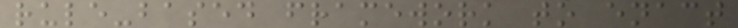rule-based framework to enact
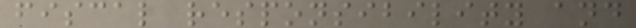fiscal responsibility and
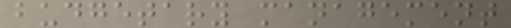budgetary management
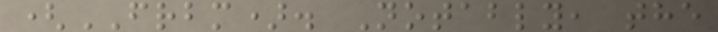(FRBM). Notably, the
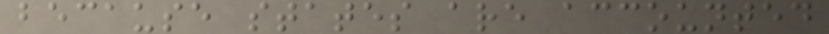because states are accounted
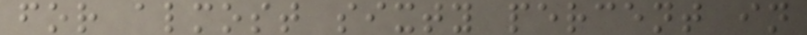for almost sixty percent in
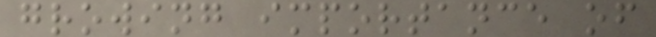growing importance of
